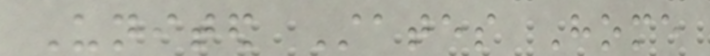United States Home
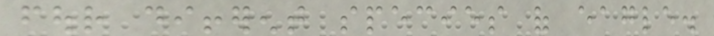four different species of eagle.
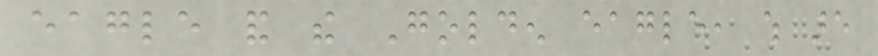eagle and the Golden eagle, which are
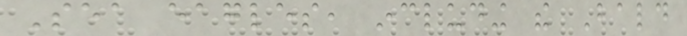Sea eagles, including the Bald
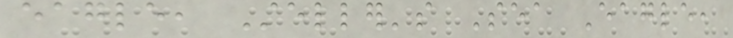eagle, Steller's Sea Eagle,
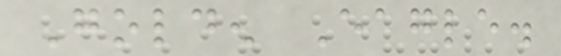Golden Eagle.
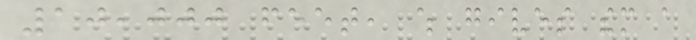10,000 feet, which gives them a
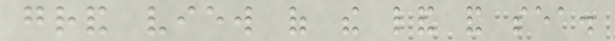grand view of the land and sea.
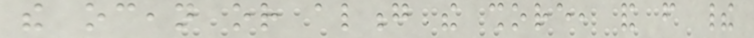the ocean or along the shore, and from their
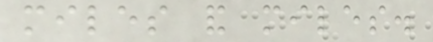miles and miles.
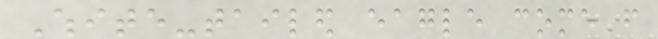White-tailed eagle come from
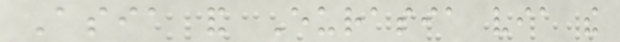Asia and Eurasia via the
